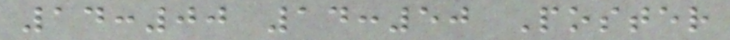14:00 14:50 Poster
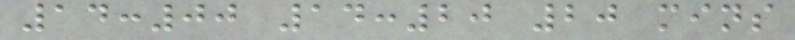14:00 14:20 20 mins
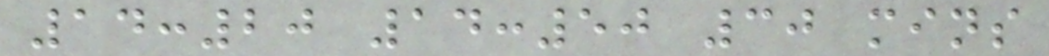14:20 14:50 30 mins
